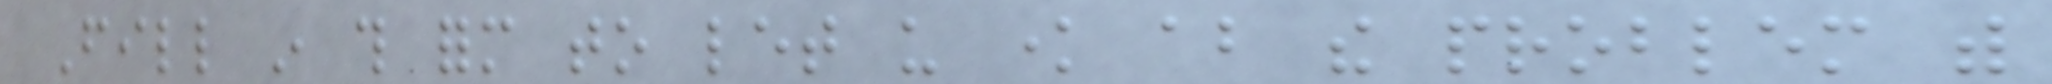Fill in this form to let us know about the problem with
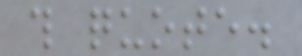this quote.
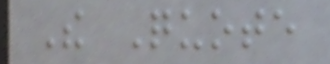The Quote
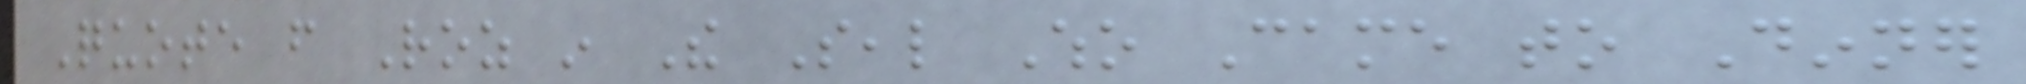Quote from Roz in The Seal Who Came to Dinner
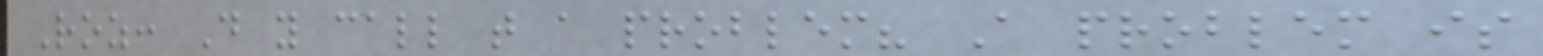Roz: Do you call that a problem? A problem is
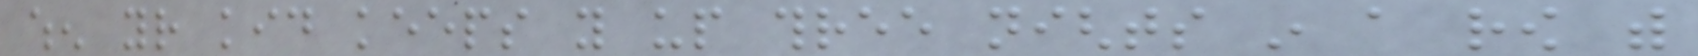when your kid keeps you up three nights in a row with
